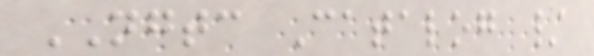NGTC Catalog /
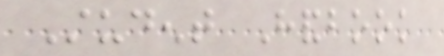Student Handbook
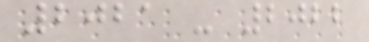2021 - 2022
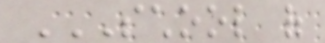SCHOOL OF
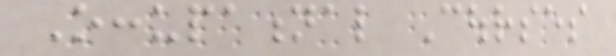Occupational Courses
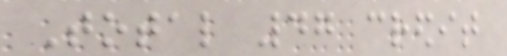Total 47 credit
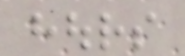hours
